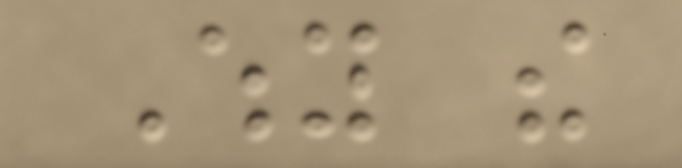Why the
